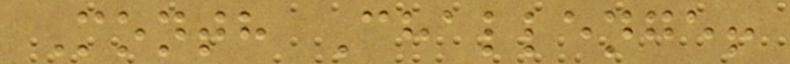Month Challenge!
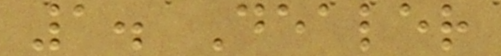1. Dealer
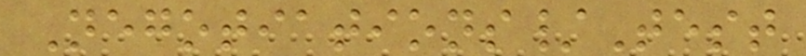Negotiations/Test
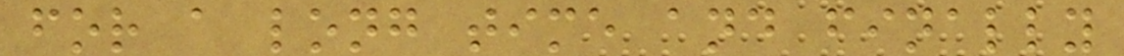for a long time and finally
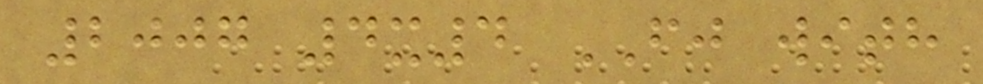2007 4x4 FJ with
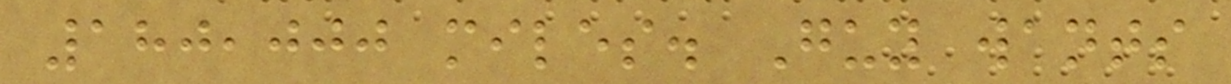180,000 miles. Guy wants
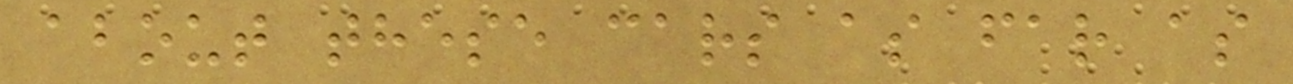about these cars as far as
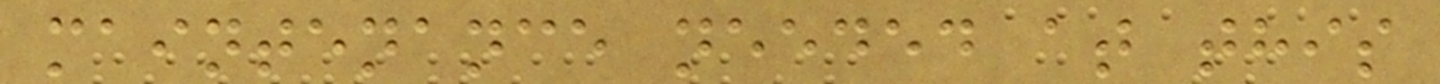maintenance needed at this
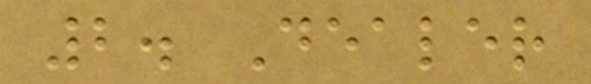2. Dealer
